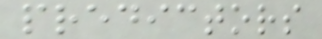predictors
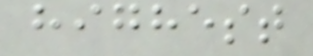highest
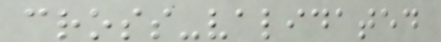cross-validated
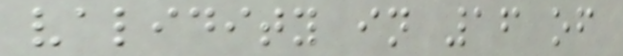validity in 16 of
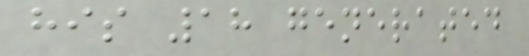his 18 generated
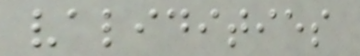validities
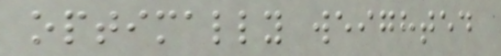optimally weighted
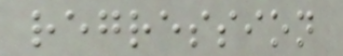regression
